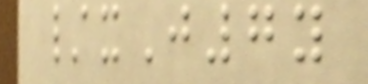/xJ7y
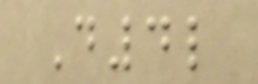D4l
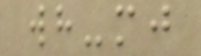wh-mj
